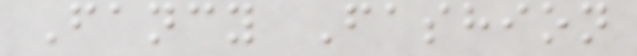Fancy Fashion
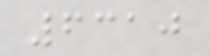6310
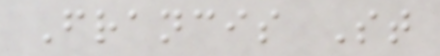Francis St
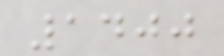1400
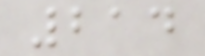214
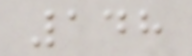148
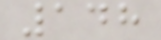148
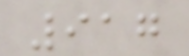917
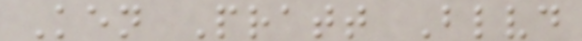Ken Pratt Blvd
